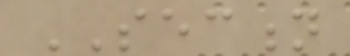SECTION
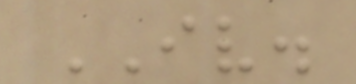IV.
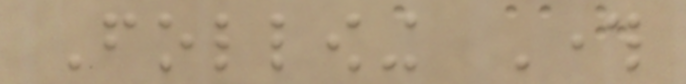Following Through
